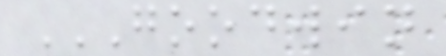GOODWIN
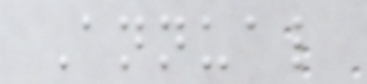Annual
